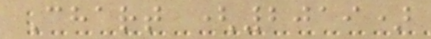Chart (2019)
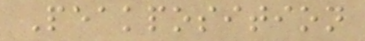Peakposition
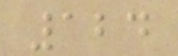124
